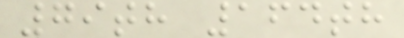79th 164th
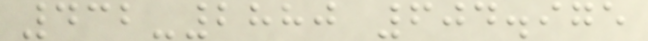432-2880 604.975
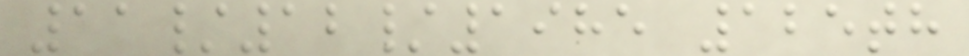11/12/1985 125th
